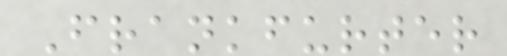Frankfurter
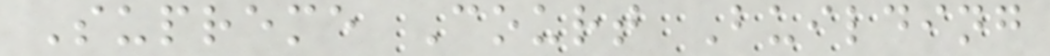Supreme Court Building
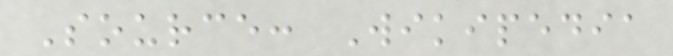Source: Wikipedia
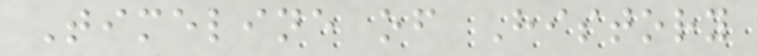Timeline of History
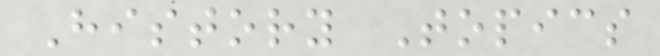History Topics
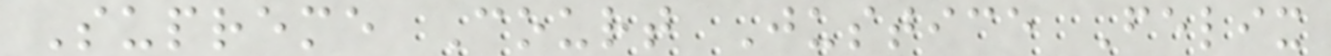Supreme Court Justice Felix
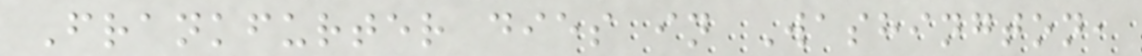Frankfurter dies in Washington,
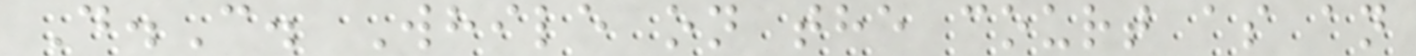D.C. While on the court as an
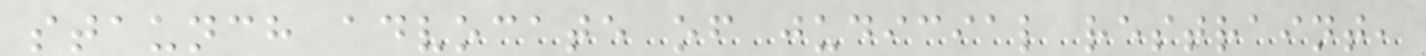staunch advocate of judicial restraint,
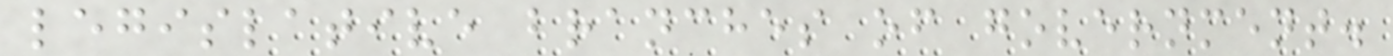legislative branches of government.
